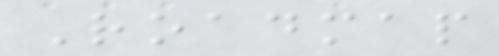Roadmap
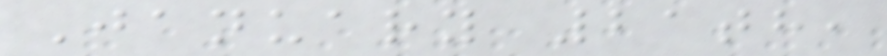January 21th,
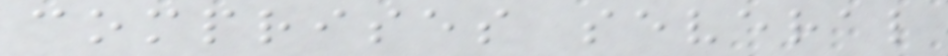comprises several
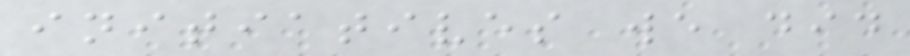initiatives we did
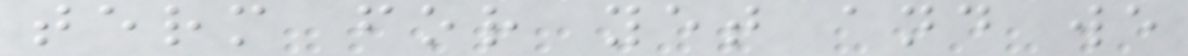term for yet and we
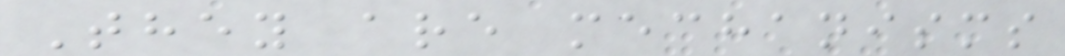They are mechanisms
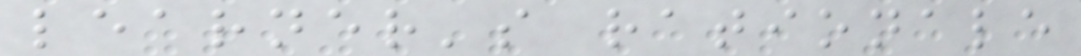learner's rationale
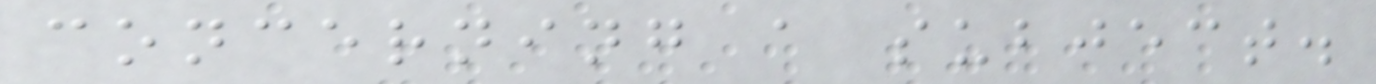concerning a subject.
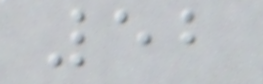52
